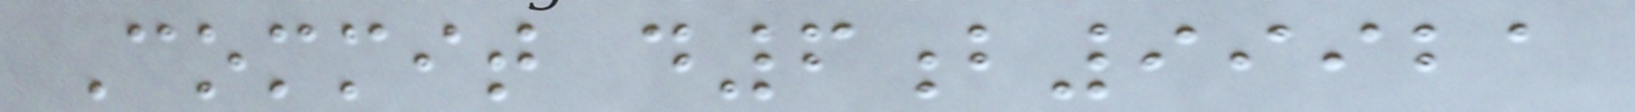Commit d6b99921
